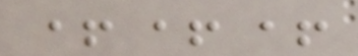+++
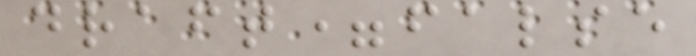draft=false
